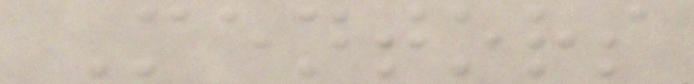Mentors
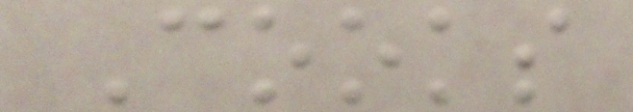Cooks
